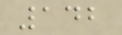142
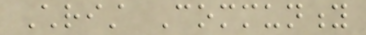Christ Community
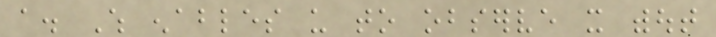a. Which enables us to observe it without
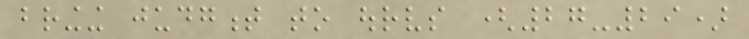bringing judgment to ourselves (27-29)
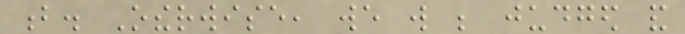b. Otherwise, we will be judged and
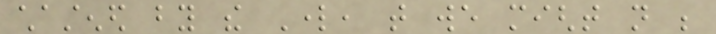chastened by the Lord, that we might not be
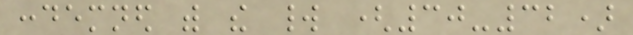condemned with the world (30-32)
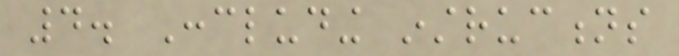4. Concluding instructions
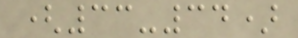(33-34)
